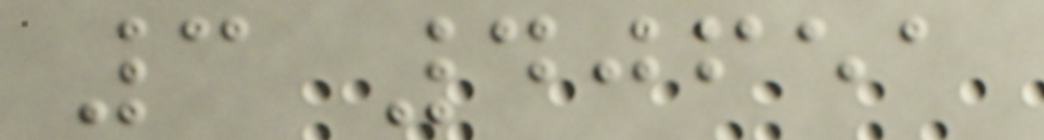3 40651
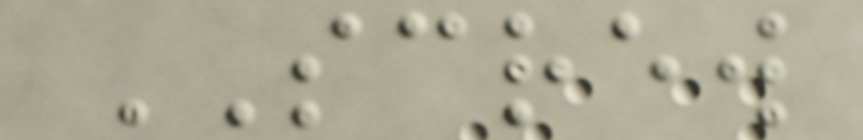SCREW
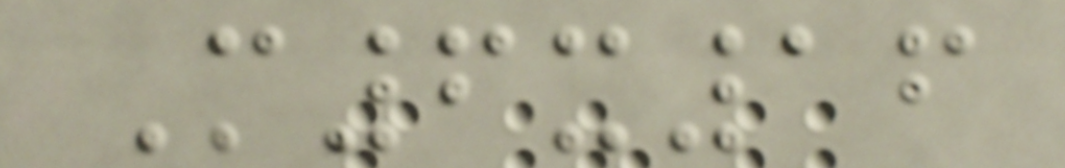M6x16
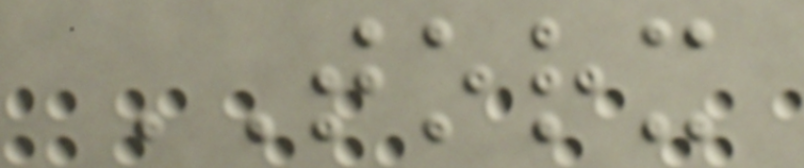TORX
